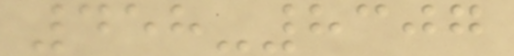458-8307
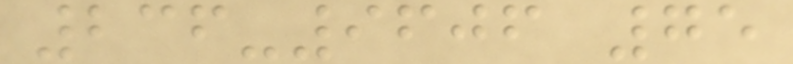236-9606 75
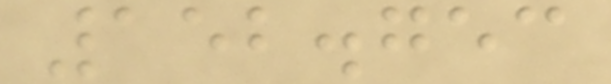152.753
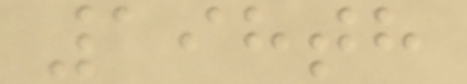198th
